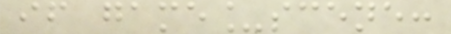if game_scene:
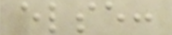else:
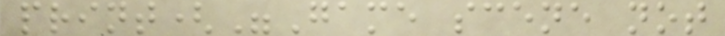print("Game scene not
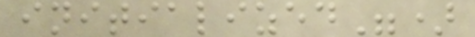initialized")
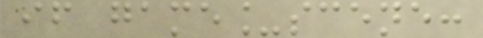if game_scene:
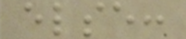else:
